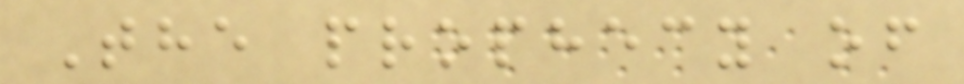The prophecy of
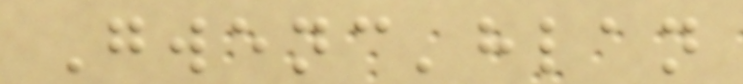Gwenc'hlan
